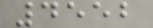4552
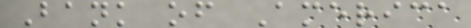Bank of America
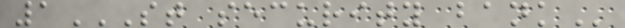1ST SECURITY BANK
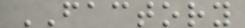FACTORY
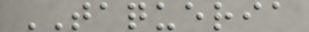TAQUERIA
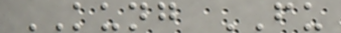KUNG FU
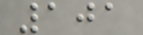101
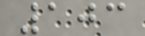103
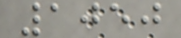1050
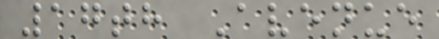17th Avenue
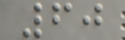60
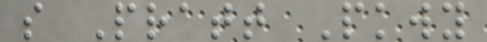s Pratt Pkwy
